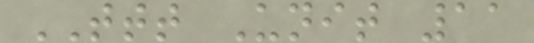TTT Unit 11
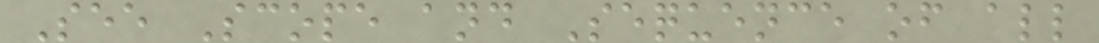See Scope and Sequence of all
